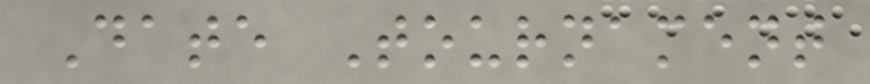Date Tournament
